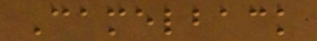Camelback
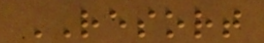RESORT
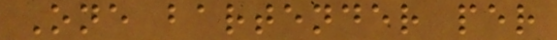One bartender per
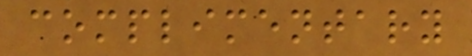complimentary
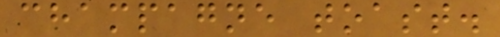champagne toast.
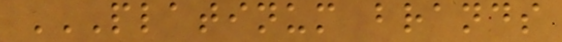PLATINUM BRANDS
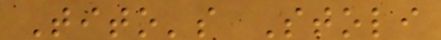Tito's Stoli
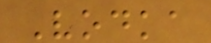Vodka
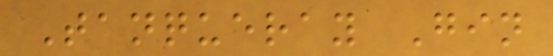Tanqueray Gin
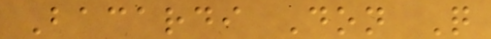Bacardi Don Q
